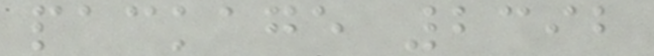package 2392
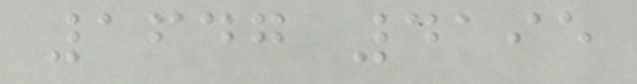1647 4195
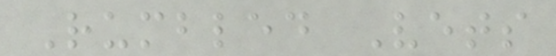Rumbled Vets
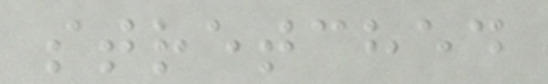stretched
